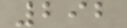292
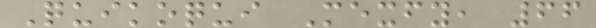Quikoqui Mexfy, 66
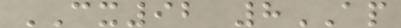CX92 8AP
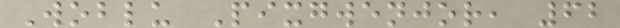Woblu Pixgwenjor, 62
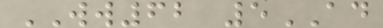WW62 5AD
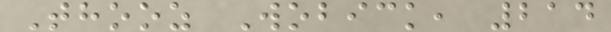Thooz Wobick, 214
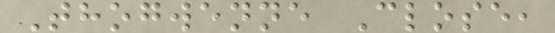Thogwenne Close,
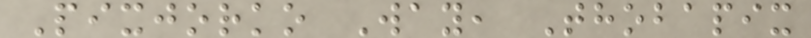Pixjorko Way, Thobapix
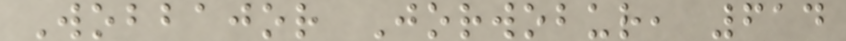Wobbajor Jorwobur, 614
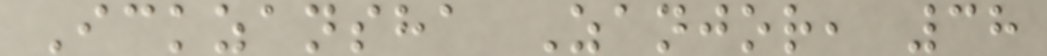Ickzansha Zanjor, 38
